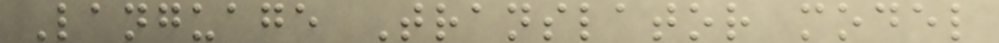Language Translator model
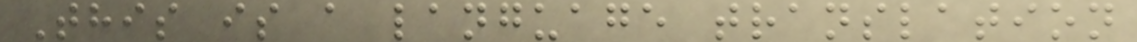This is a language translation
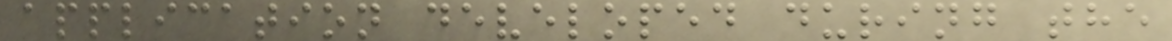application developed during the
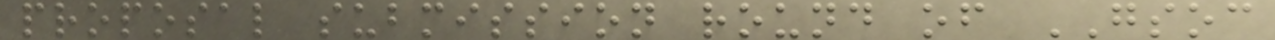proposal submission round of GSOC
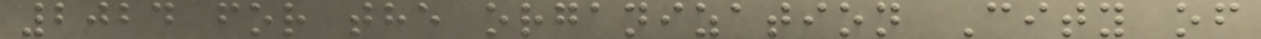2024 for the organization City of
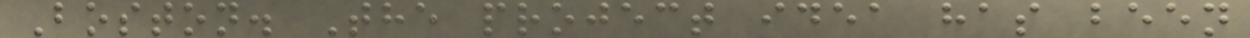Boston. The project idea has been
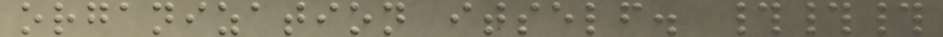organization itself. ###
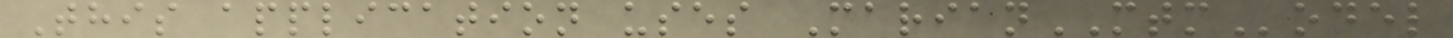This application uses MarianMTModel
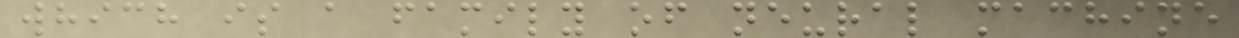which is a family of neural machine
